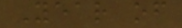Year of
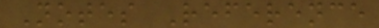Notes Reference
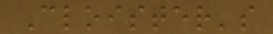Cloister's
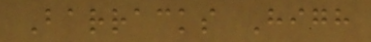Barracks High
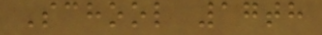School 17th
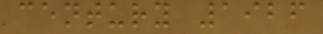century 1926
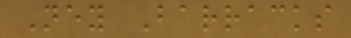Ney Barracks
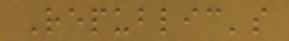Republic's
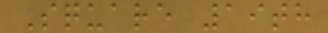Square 19th
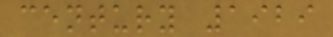century 1929
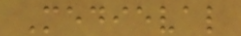Medieval
